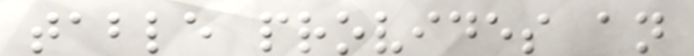table provides an
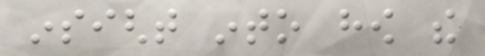insight into how the
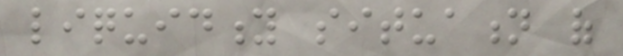liquidity situation of
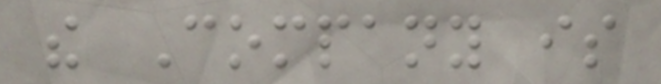the Company is
